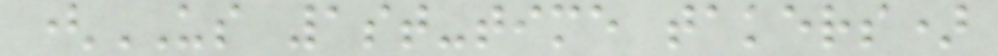(US 1st-time takers)
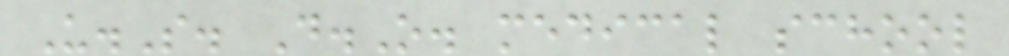U.S. D.O. medical school
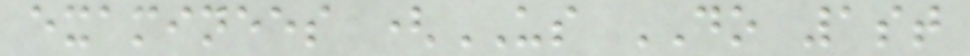examinees (US DO 1st
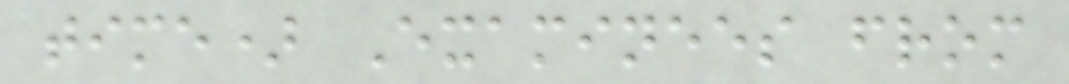time) Examinees from
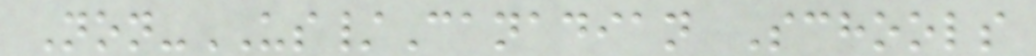Non-US/Canadian Schools
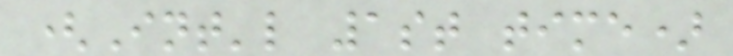(Int'l 1st time)
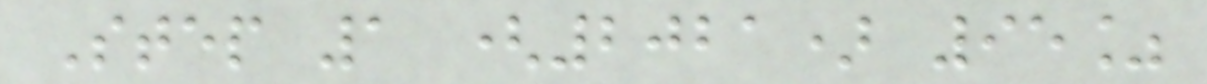Step 1 (2021) 95%
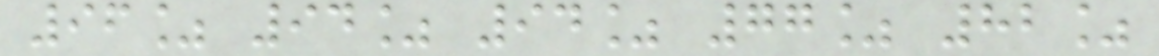96% 94% 94% 77% 82%
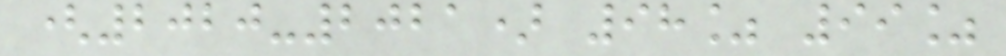(2020-2021) 98% 99%
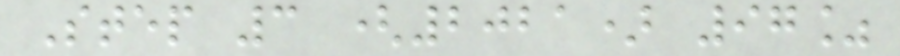Step 3 (2021) 97%
